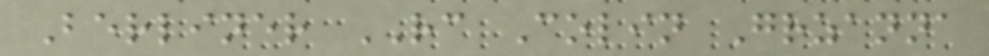Berliner RC Colin Grzanna
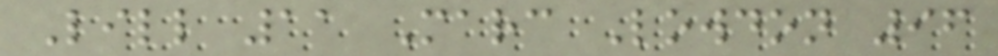Lill 11 Marc Lowdon 96
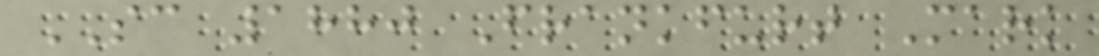SC 1880 Frankfurt Mark
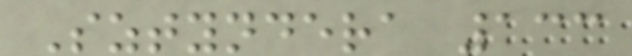Sztyndera 133
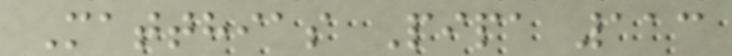Matthias Pipa 113
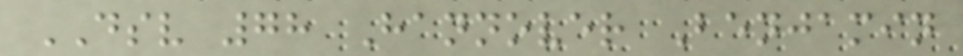DSV 78 Hannover Benjamin
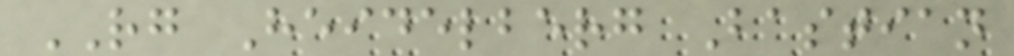RG Heidelberg Bastian
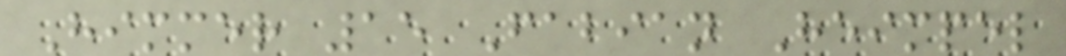Himmer 15 Fabian Heimpel
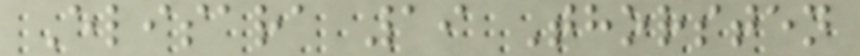Elisara 19 Thorsten
